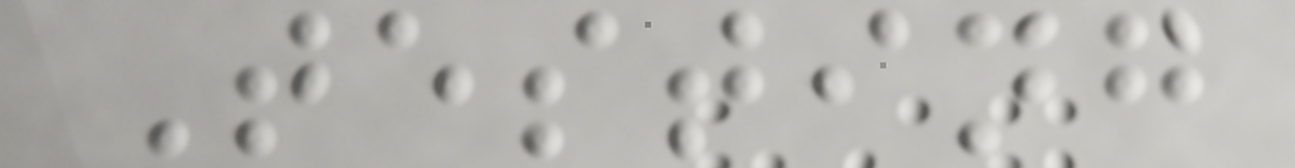Testing
